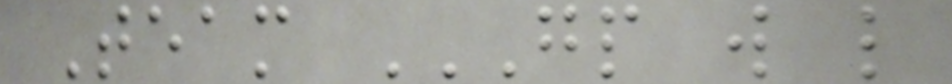Team GP W L
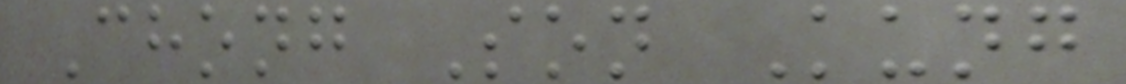Chong Son Kung
